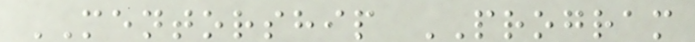MENTORSHIP PROGRAM
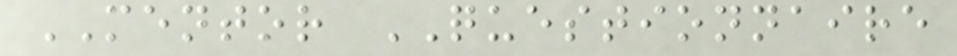MENTOR QUESTIONNAIRE
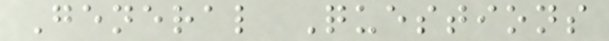General Questions
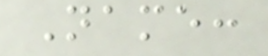Name:
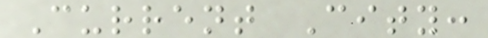Current City:
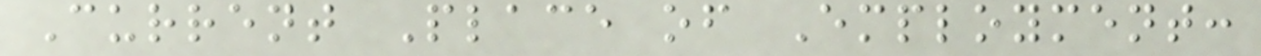Current Place of Employment:
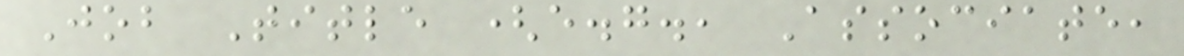Job Title (e.g., Associate,
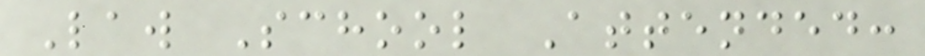Law School Attended:
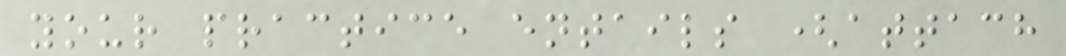your practice entails (attach
